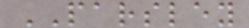PARSLEY
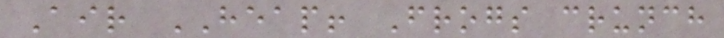Air HEAP! Frogs crunch
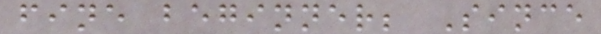fine beginner; Since
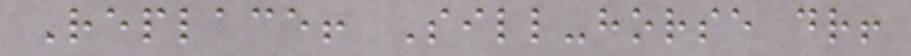Replace! Sill-horse dr!
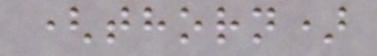(thorn)
